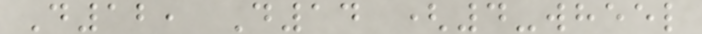D12, D14 (4-wheel
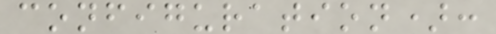configuration):
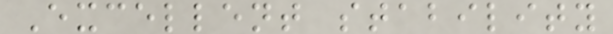Excellent stability
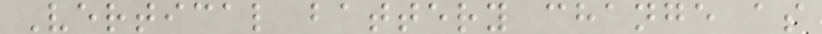Vertical battery change as
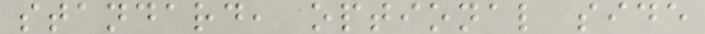standard, optional side
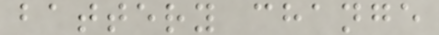battery change
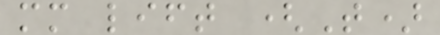mm lift (T)
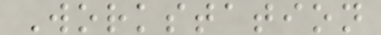Workstation
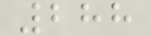288
